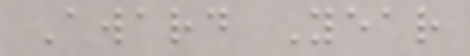Award Year
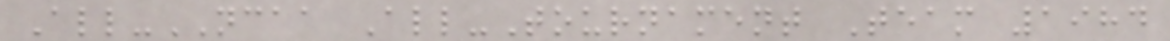All-NCAA All-Tournament Team 1984
